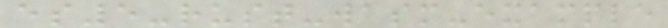es5-rust-wasm-example
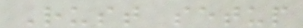Rust setup
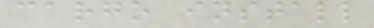cargo install
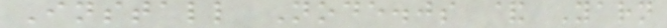Install Node.js & Yarn
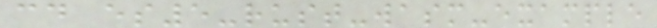cd es5-rust-wasm-example
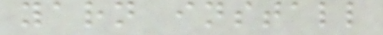yarn install
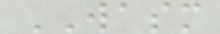WASM
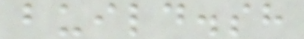build.sh
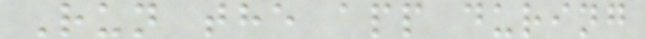Run the app during
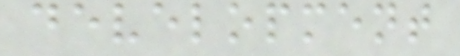development
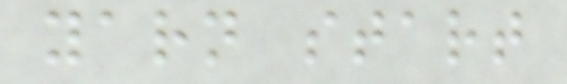yarn start
